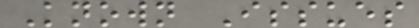Known Issues
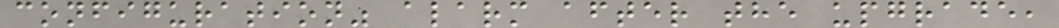configuration" alarm after the upgrade,
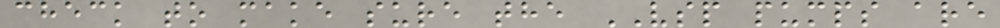check to make sure the VSP pumps are
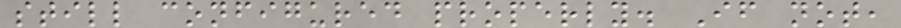still configured properly. If not,
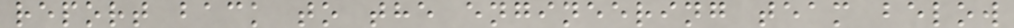report back to the engineering team below
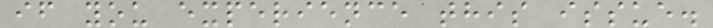if you experience this issue.
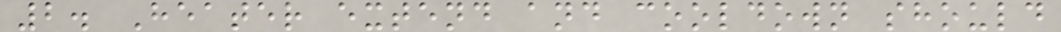2. Heater extend and cooldown should
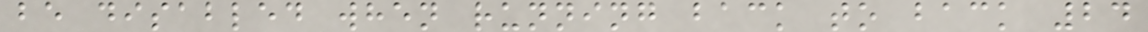be disabled when running back to back 24
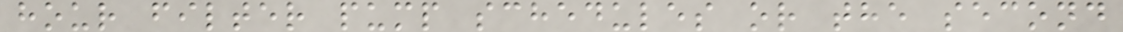hour filter pump schedules or the second
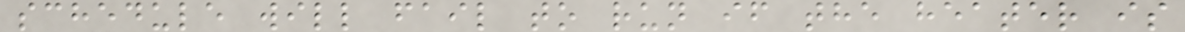schedule will fail to run if the heater is
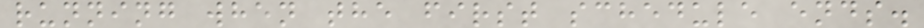running when the first schedule ends.
